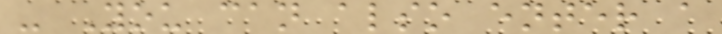- You can also enter a
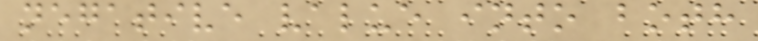negative value into both
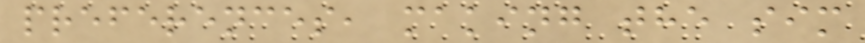preferences, making the sim
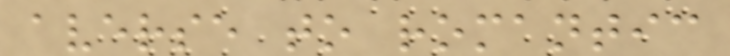averse to romantic
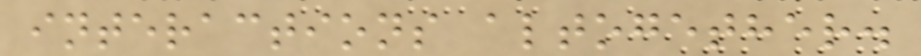interactions altogether.
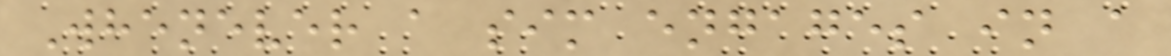Whenever a sim engages in a
